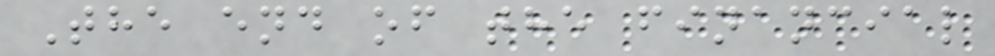The end of the financial
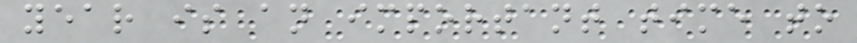year is an important time to
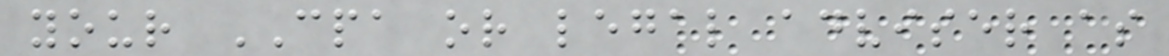your CPA or legal adviser as
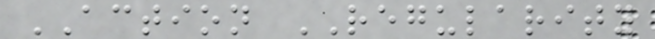ACTION REGULARITY
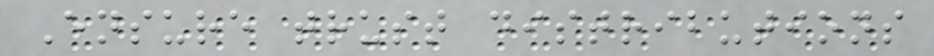Ensure trust distributions
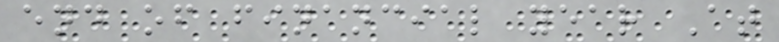end of financial year At
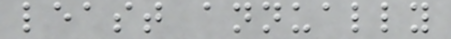least annually
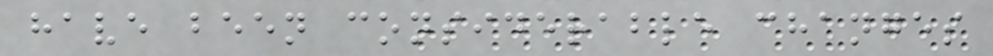have been considerable changes
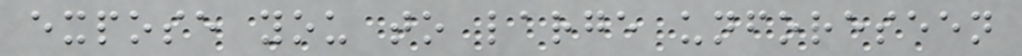expose you to large unforeseen
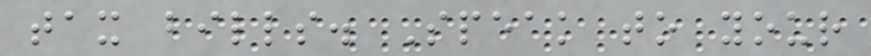tax bills. Speak to your
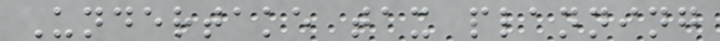Undertake tax planning
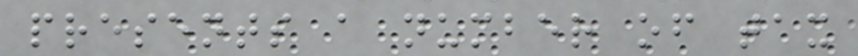presents a number of tax
